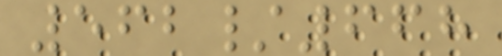562/668
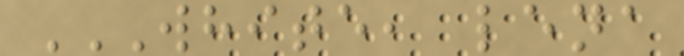WHITE, LENA
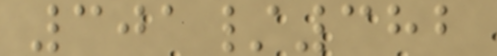301/382
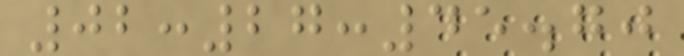02:27:45.70
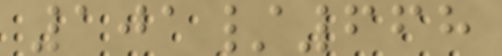101/668
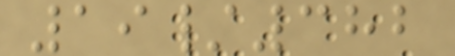19/382
